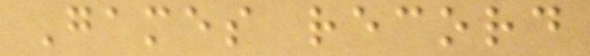Games record
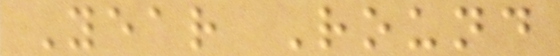Year Round
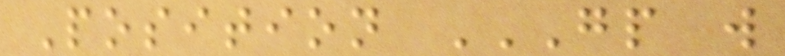Position GP W
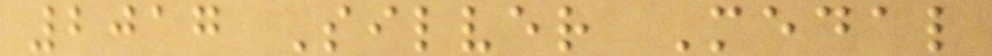2017 Silver Medal
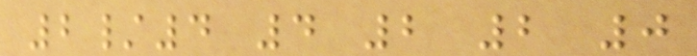2/4 4 2 2 0
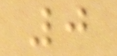0
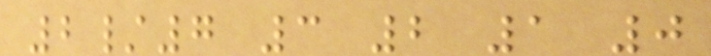2/7 3 2 1 0
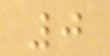0
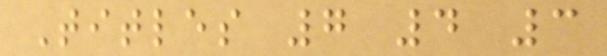Titles 7 4 3
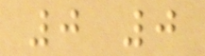0 0
